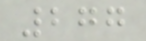277
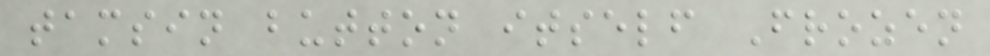tamsin button itself Frozen
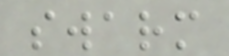swarm
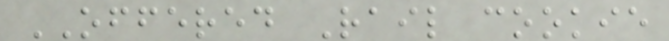OFFERED Rail cookie
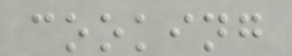cooking
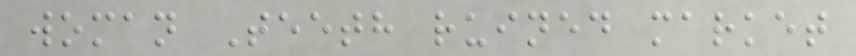woman Teeth ruined market
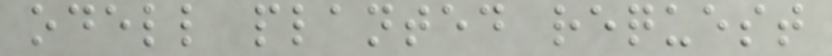odell planted request
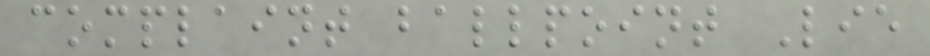complaint ballpoint Lie
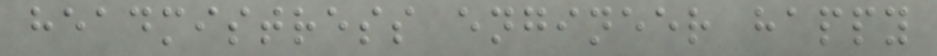headmistress engineer happy
